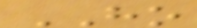HO
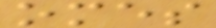omes
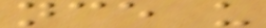nce u
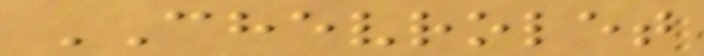CHEVROLET
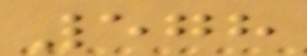578
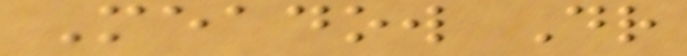Meadow Dr
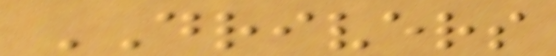DRIVERS
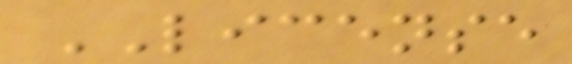LICENSE
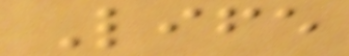Life
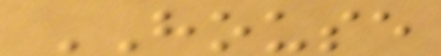HOUSE
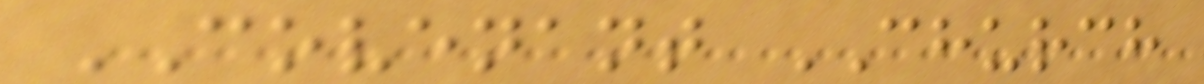COVENANT CHURCH
